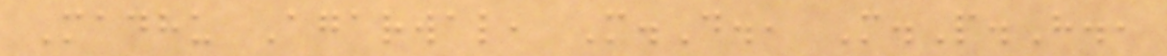Madhu Agarwal, M.D., M.P.H.,
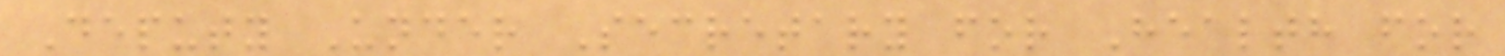Deputy Under Secretary for Health for
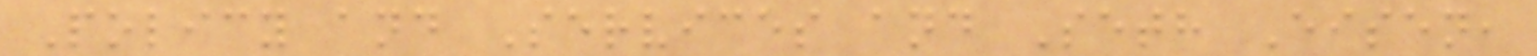Policy and Services and Seth Eisen,
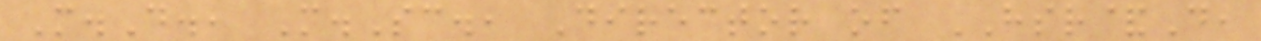M.D., M.Sc., Director of HSR&D,
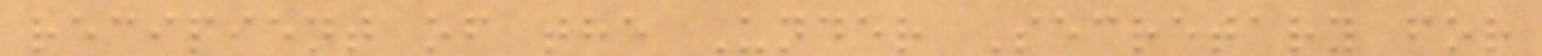recipient of the Under Secretary for
